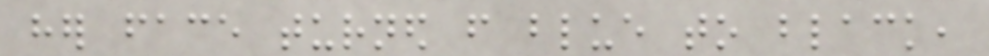her face turned from blue to black,
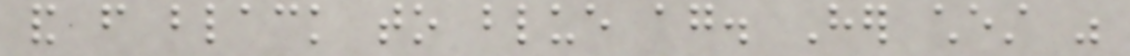and from black to blue again. Her chest was
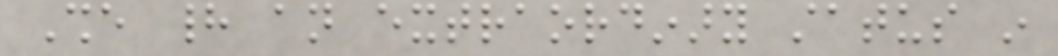She had an extraordinary status in
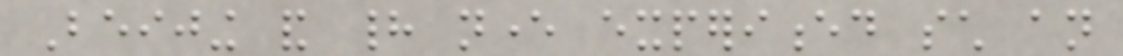Beijing and had never experienced such an
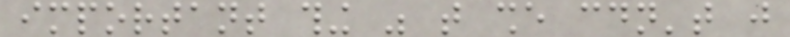important thing was that she couldn't just
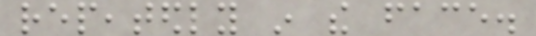repeatedly in the face.
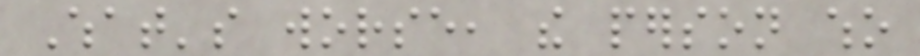What's worse, the person who
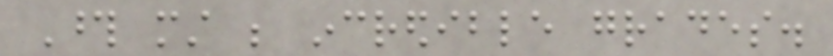Those must be incredible grades.
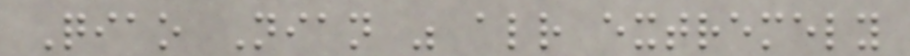Qiao Nian was already extremely
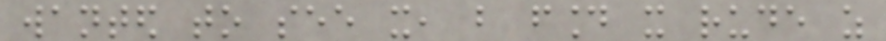wanted to see it, but found it rude as
